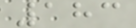183
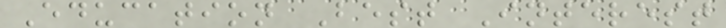Education Best Interest
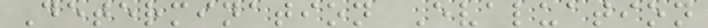Determination Evaluation
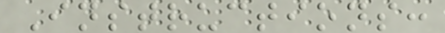Instructions:
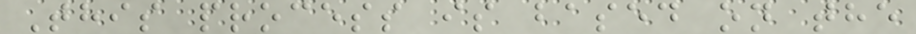This process is based on the
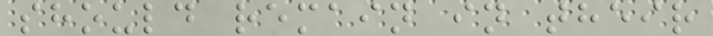should remain in their
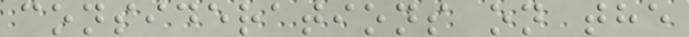considerations on the
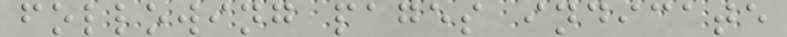following pages indicate
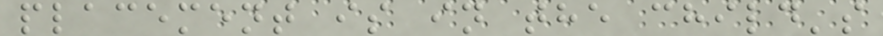placement is in the child's
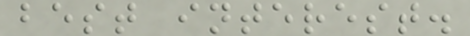best interest.
